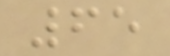65
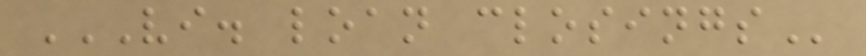VI. LOAN CLOSINGS
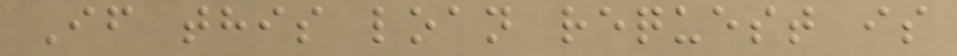If this loan request is
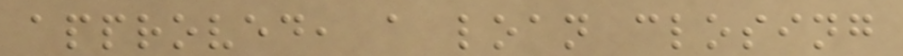approved, a loan closing
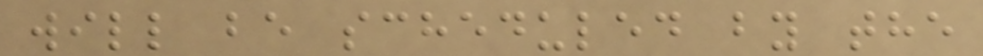will be scheduled by the
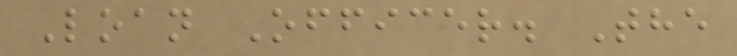Loan Officer. The
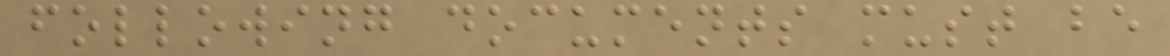following documents must be
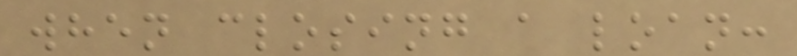when closing a loan:
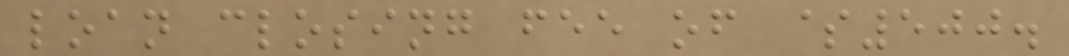loan closing fee of $500.
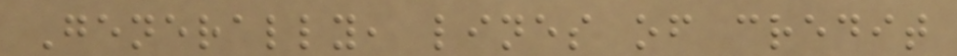Generally, lines of credit
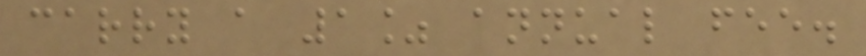carry a 1% annual fee.
